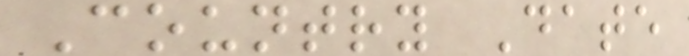Country Date
